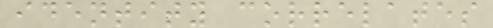identity correlates
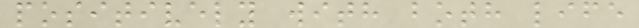positively with both life
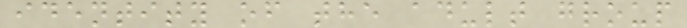identity of the adult group
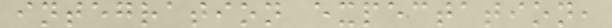integration expectation,
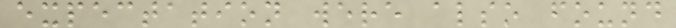expectation were also found
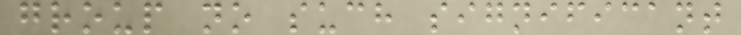group no such significant
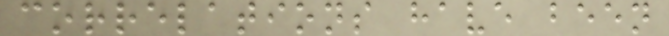correlations have been
